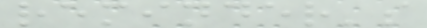reminder's
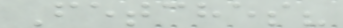Fetches?
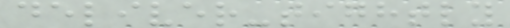deliver-tightly
